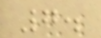7.
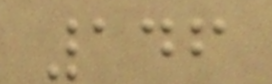146
